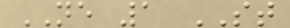NE 1 ST
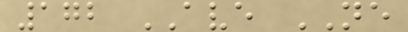172 AVE NE
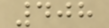408
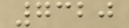7320
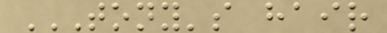TONY'S HAIR
